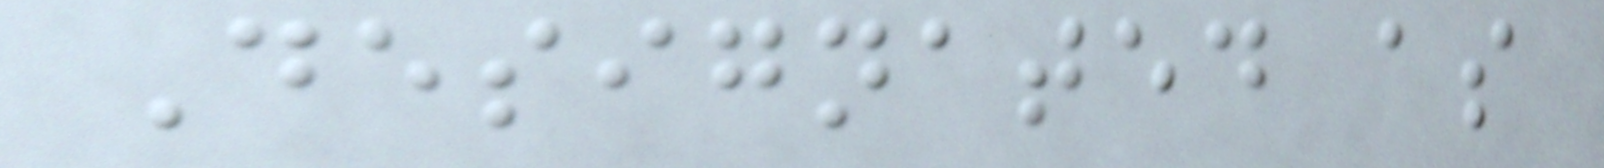Designated as
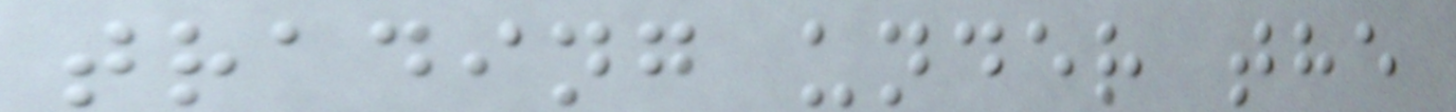trading under the
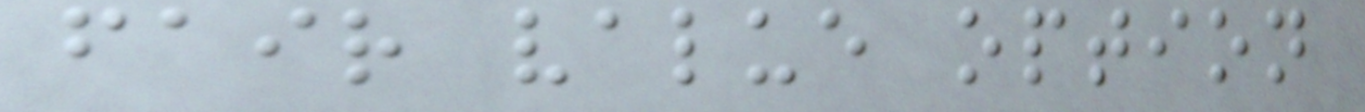fair value option
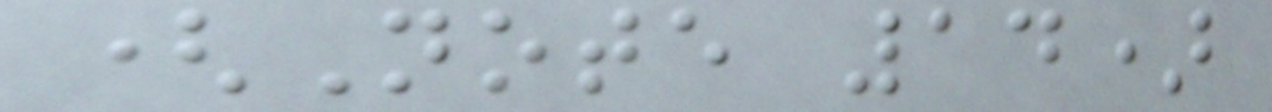(Note 14)
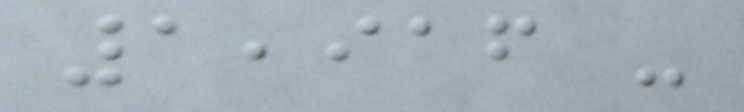1,916 -
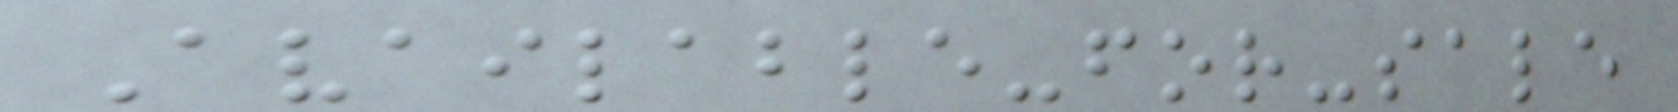Available-for-sale
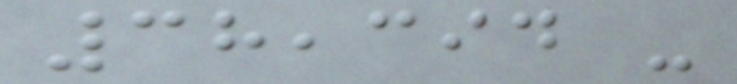38,394 -
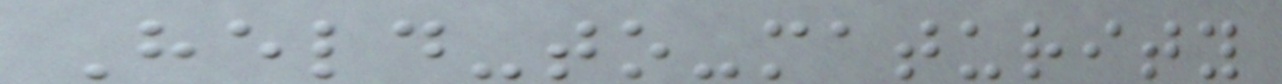Held-to-maturity
